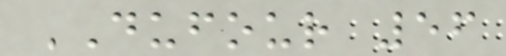DUFOUR 56
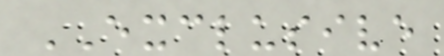EXCLUSIVE
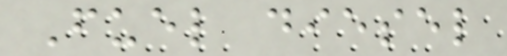Fuel diesel
